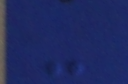-
